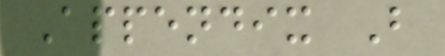Appendix B
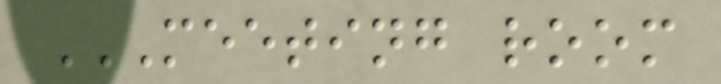MEETING ROOM
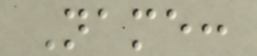Name:
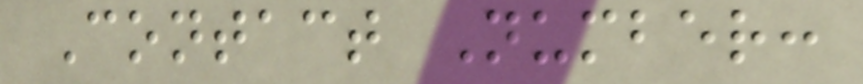Contact Number:
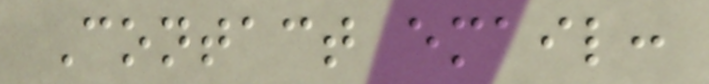Contact email:
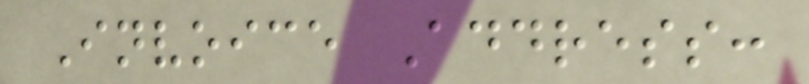Invoice Address:
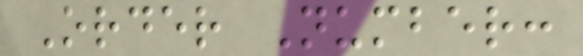Order Number:
